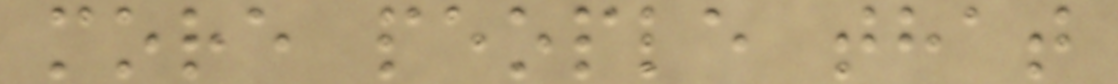more people that
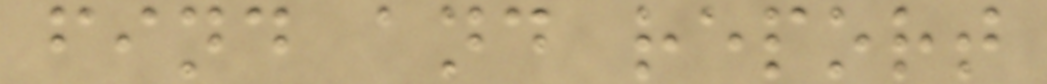find and report
